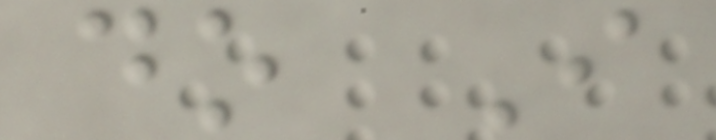do I
